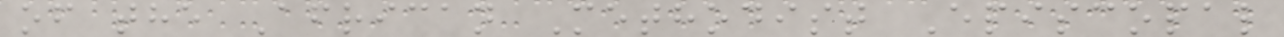of the African Methodist Episcopal
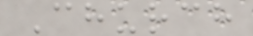Church
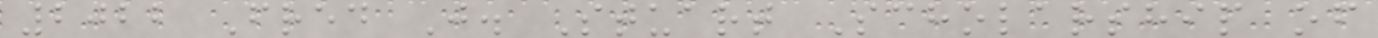2022 Fred J. Stuart Scholarship of
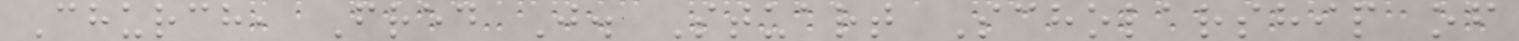Church, Fred J. Stuart Scholarship of
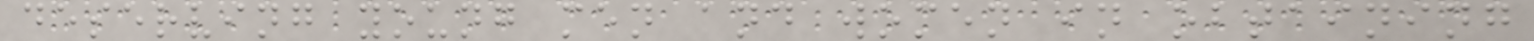deserving young men and women in obtaining
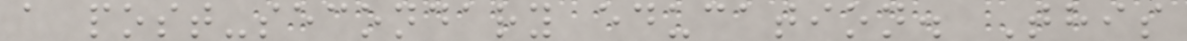a post-secondary education. This
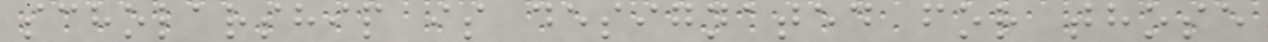scholarship is designated for those
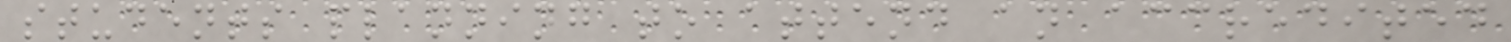students planning to attend an accredited
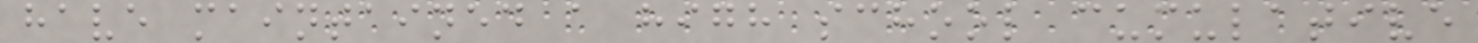have maintained a high school cumulative
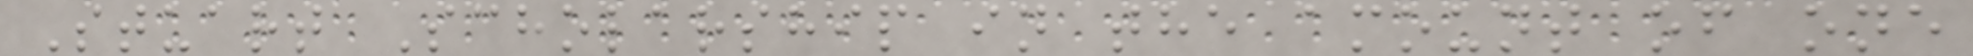Stuart Scholarship in the amount of one
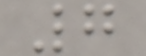7
